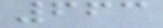663
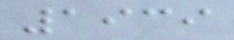1939
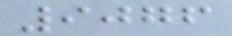9076
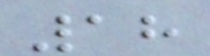18
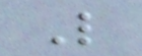L
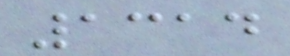1314
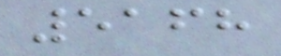5168
